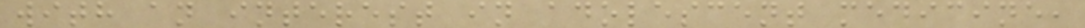with an interest in adolescent medicine,
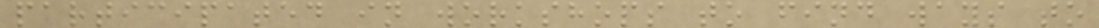participated in workshops to find ways to
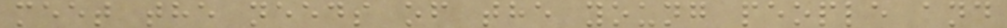meet the needs of the young people and
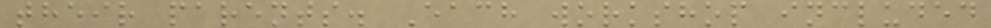their parents. Each workshop included
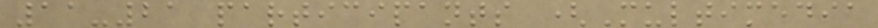11-21 participants (Multimedia
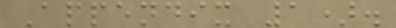Appendix 1).
